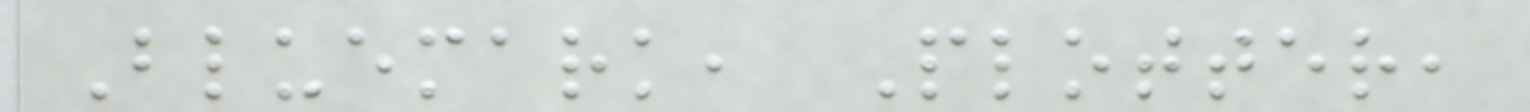Bluemark, Plotter,
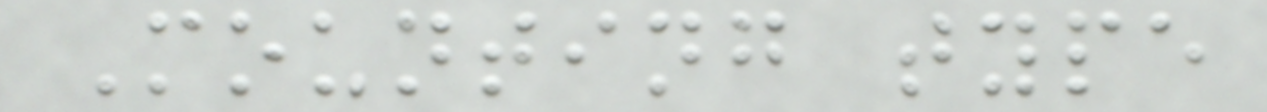Mounting type
